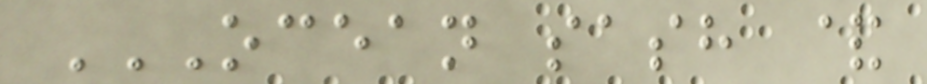OCEAN SASH &
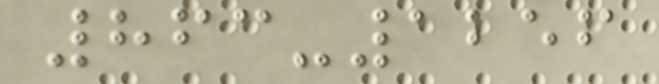863-1256
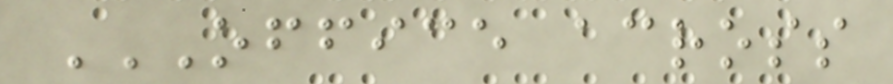OFFICE ACROSS
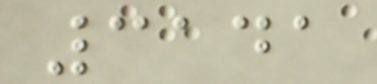3141
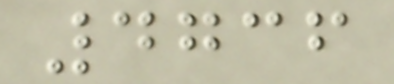4736
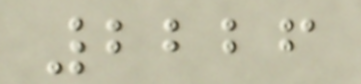2226
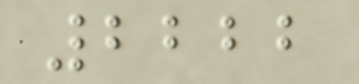2222
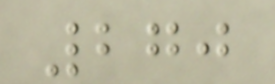270
